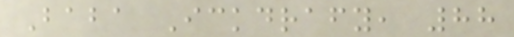Baba Ickdrafy, 88
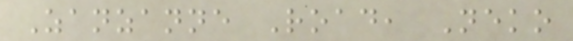Zanzanne Road, Neko
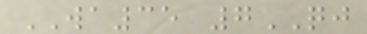WA35 7QJ
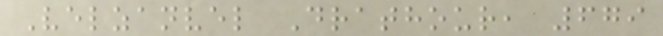Velzanvel Drathour, 679
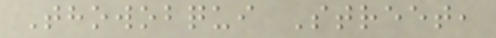Thowobqui Street,
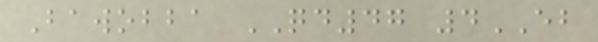Bawobba QD47 4EB
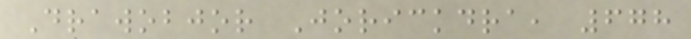Drawobjor Jorickdra, 678
